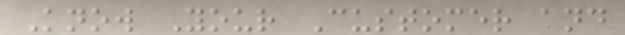Know Your Customer and
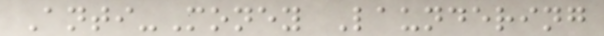Anti-Money Laundering
